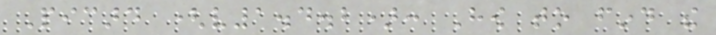Picard (v1.4.2): How to find the
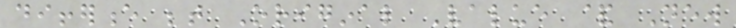difference between Original Value & New
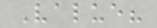Value?
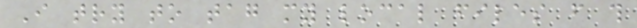I try to tag my local files from this
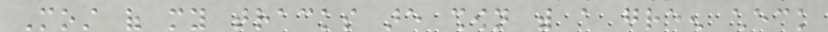Most of my tracks are shown with a green check
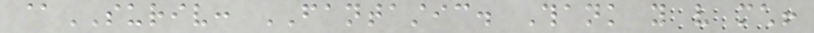@SURIV: FANTASTIC. Thank you very much!
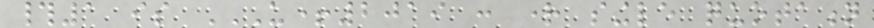#1 is U+2019 : RIGHT SINGLE QUOTATION
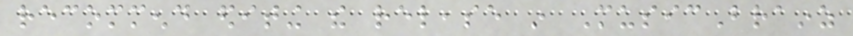recommend editing the release in MusicBrainz
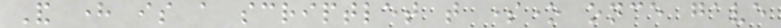And here is a scriptlet that someone once gave
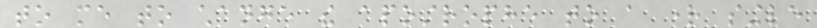to me to change the apostrophe to a right single
